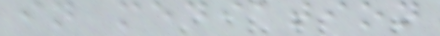in mediation
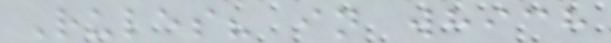Rules? in which
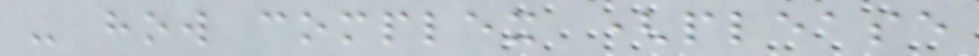- how complex (please
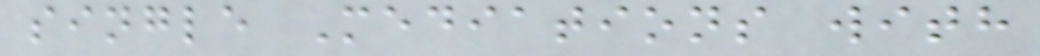single Mediations with
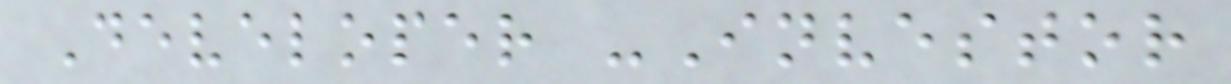Developer -Investor
